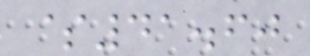$41.60
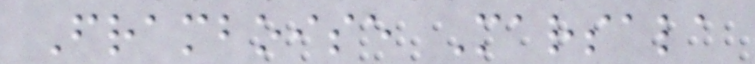Framboise Marsala
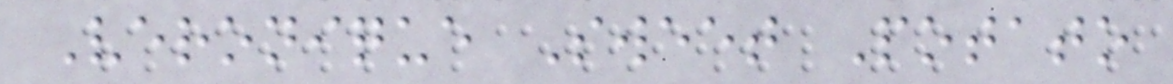Veronique Sweet Potato
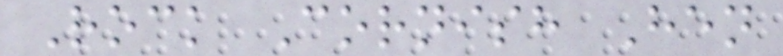Rock Cornish Hen
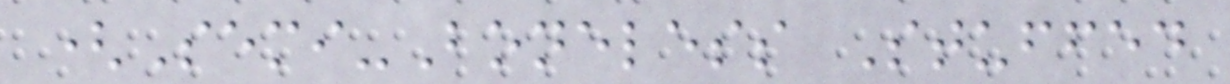(Semi-Boneless Stuffed
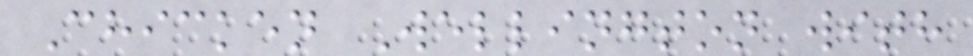Chicken Wellington with
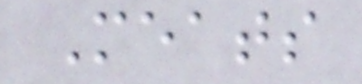Meats
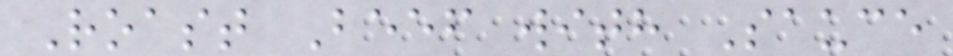Roast Beef with Sauce
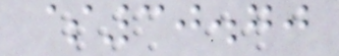$30.70
